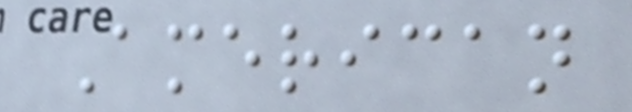American
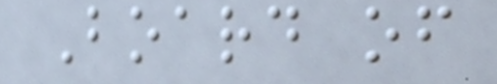Board of
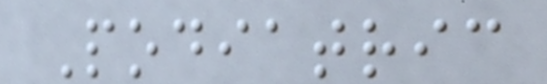Podiatric
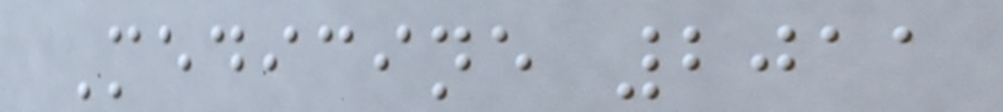Medicine 2011
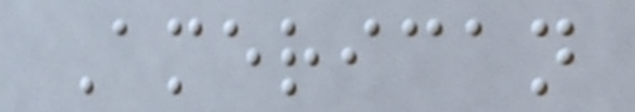American
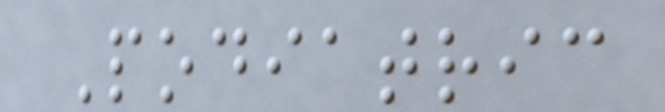Podiatric
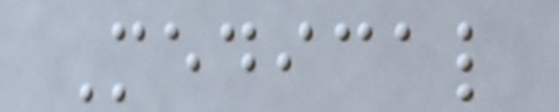Medical
